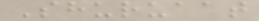Shuruaat
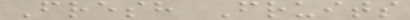Fresh Fruits
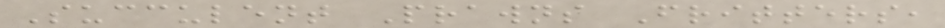Succulent Prawns Fritters,
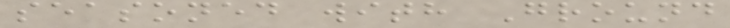seasoned with Ground
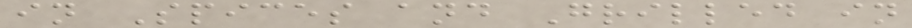in Spices and Grilled in
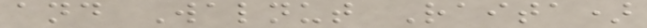and Walnut Raita)
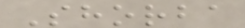Shorba
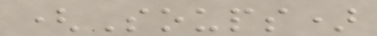(Soups)
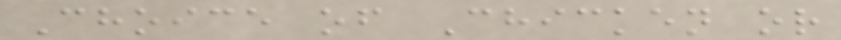Choice of Chicken or
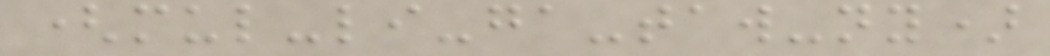(mul-li-ga-taw-ny)
